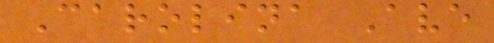Carolina Ave
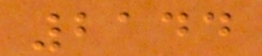2144
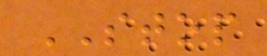STOP
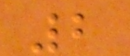2
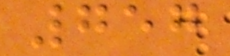757
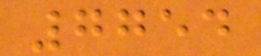7754
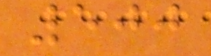500
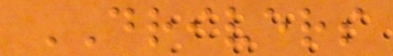DRIVERS
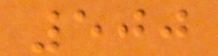500
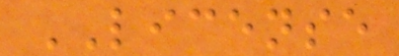LICENSE
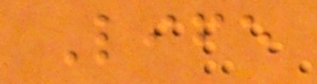Life
